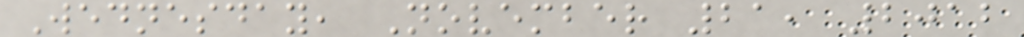Wednesday, November 21, 2012
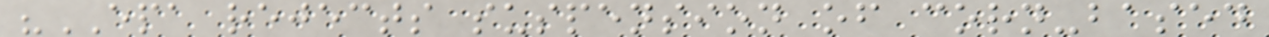"EPA rejects suspension of corn-based
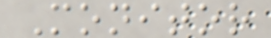Monitor
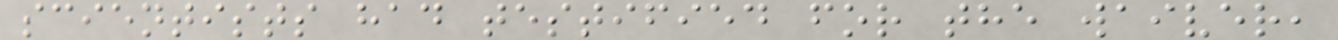scientists had testified for the waiver,
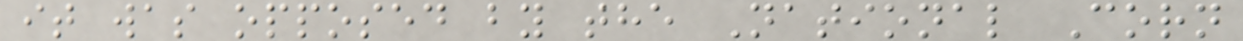it was opposed by the National Corn
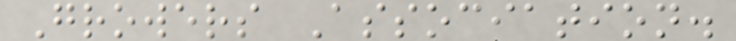Growers Association.
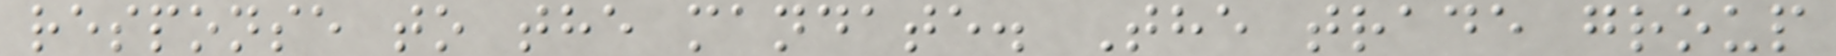response to the mandate. The trade group
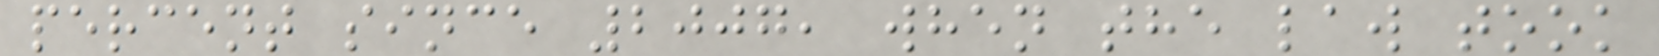percent since 2007, when the law took
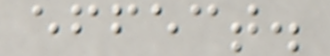effect.
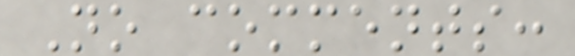No comments:
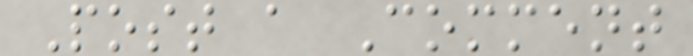Post a Comment
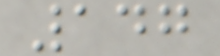147
